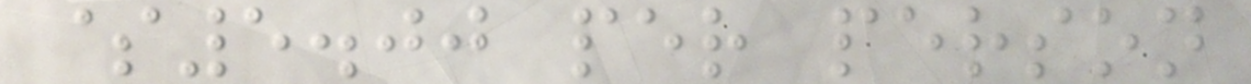$5.00 per person
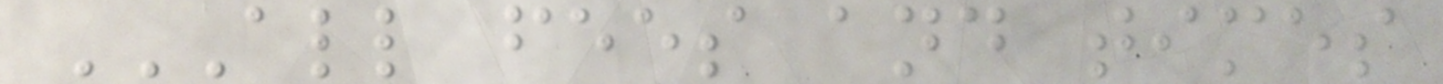ALL FEES AND TIMES
